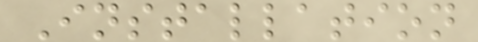Installation
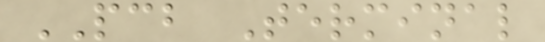PCB Terminal
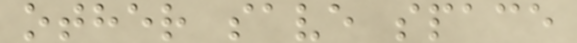other save space
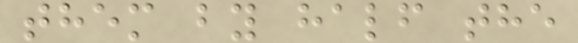them by half the
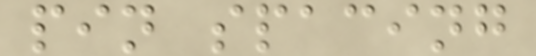pin spacing
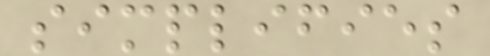simplifies
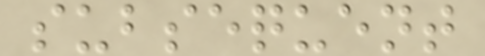subsequent
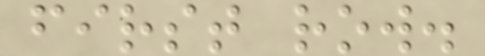first row.
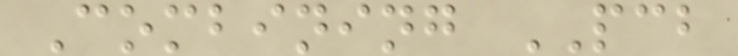Combining PCB
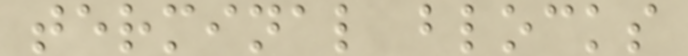terminal blocks
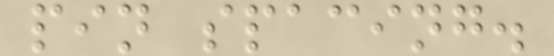pin spacing.
